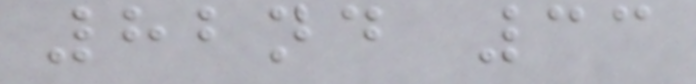82nd 33
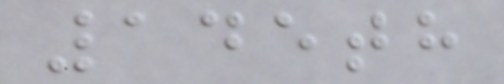145th
